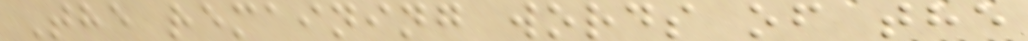The remaining words of the
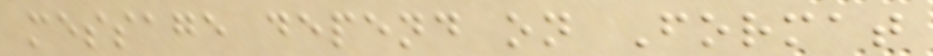message depend on Format
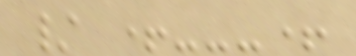/ +---+
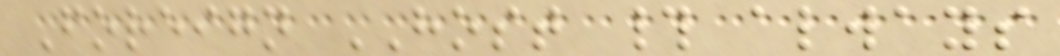Foreign HOST # always
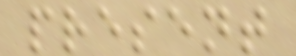present
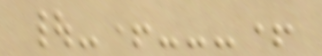|-+---+
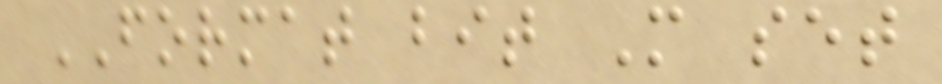FORMAT bit M set
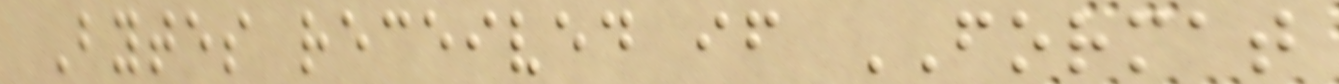Bytes received if FORMAT
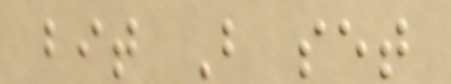bit B set
